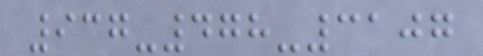937-478-3107
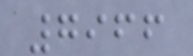7966
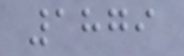1879
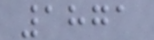1871
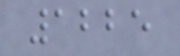1225
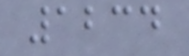1234
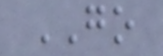GO
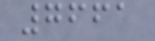7661
